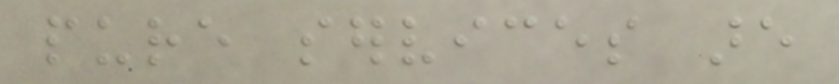pure services are
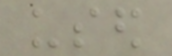used
